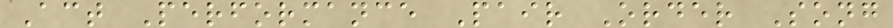Act Performance Pair Order Song
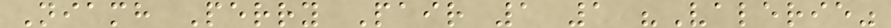Niamh Perry Pair 1 1 "Valerie"
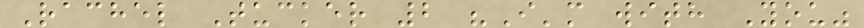Rachel Tucker 2 "I'm with You"
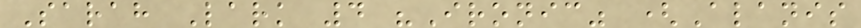Sarah Lark 4 "Ironic" (Alanis
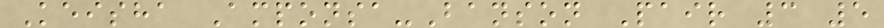Keisha Amponsa-Banson Pair 3 5
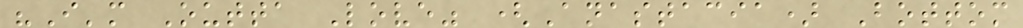"I'm Outta Love" (Anastacia) Bottom
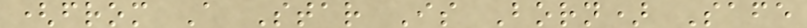(from A Star Is Born) Safe
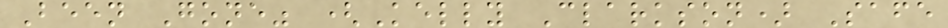Been Gone" (Kelly Clarkson) Safe
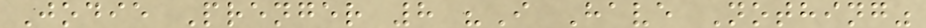Jodie Prenger 8 "I Have Nothing"
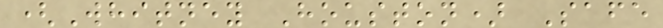(Whitney Houston) Safe
